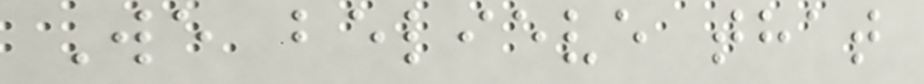We believe that
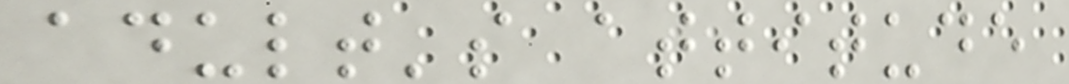adult's attitude
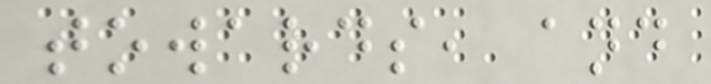towards, and
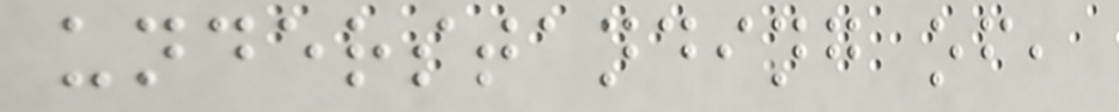understanding of,
